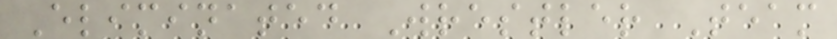Eliminated Wrestler Team
